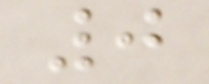0
